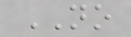NO
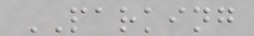PARKING
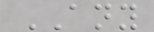ANY
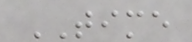TIME
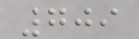709
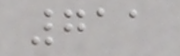711
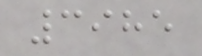3985
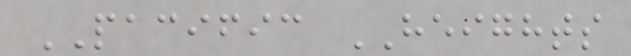PACIFIC HEIGHTS
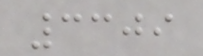3309
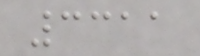3311
